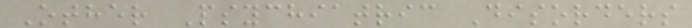Other Psychiatric Disorders
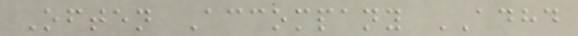Often Accompany ADHD
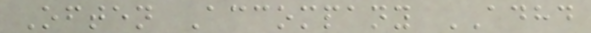Often Accompany ADHD
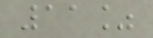11%
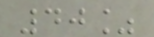40%
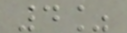4%
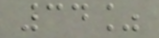34%
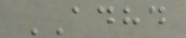ADHD
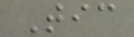Tic
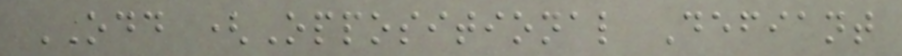ODD (Oppositional Defiant
